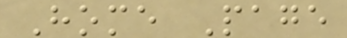Home Page
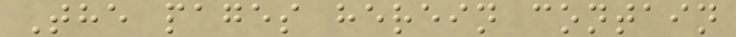The pages herein contain
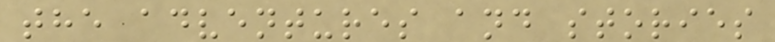the adventures and stories
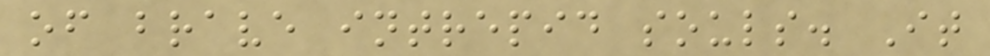of brave intrepid souls. It
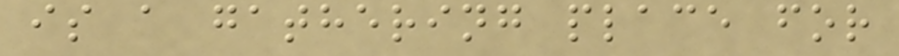is a gathering place for
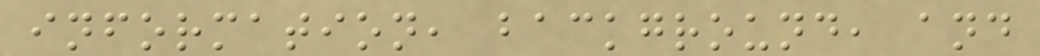information, background, and
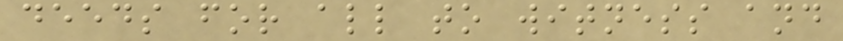deeds for all to witness and
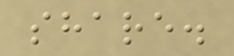share.
